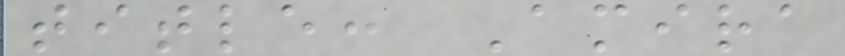title: Amira
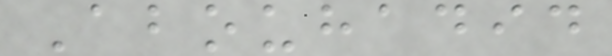Abouhadid
